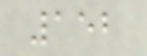152
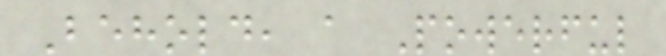Behold, a Powerful
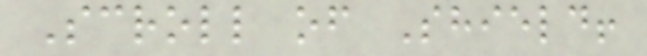Scroll of Shield!
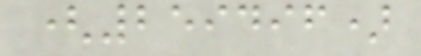(259496)
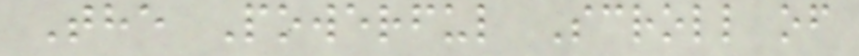The Powerful Scroll of
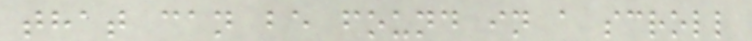that can be found in a scroll
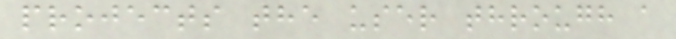projects the user through a
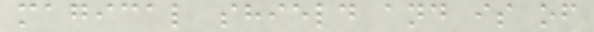magical shield and is of
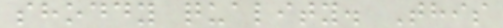shoddy quality. This
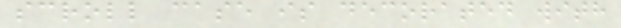scroll case is decorated with
